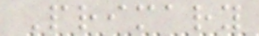Primary
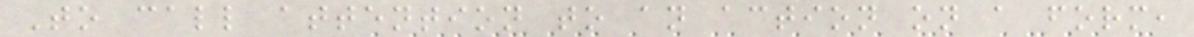To call attention to an action on a form,
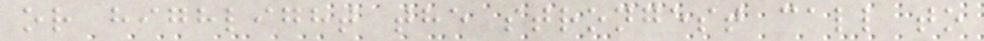or highlight the strongest call to
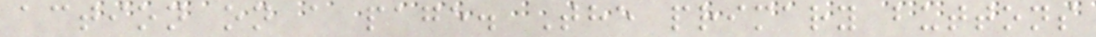action on a page. The primary buttons
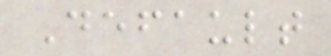Default
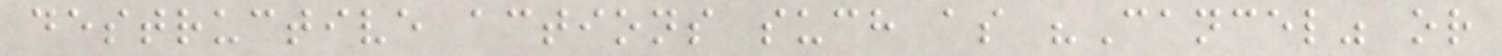destructive actions such as "Cancel" or
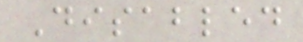Disabled
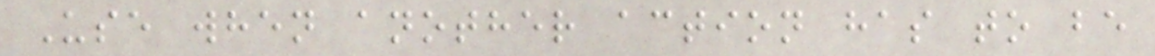Use when another action has to be
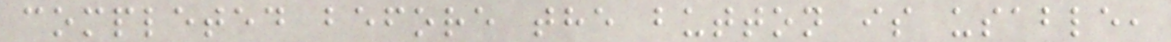completed before the button is usable,
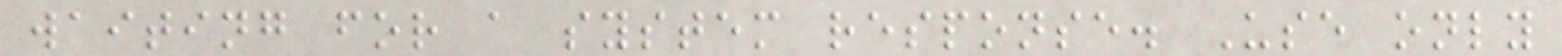waiting for a system response. Use only
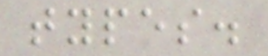types.
